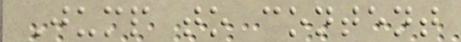Jump to content
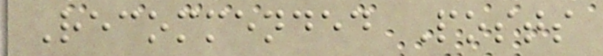Recommended Posts
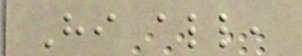Hi all,
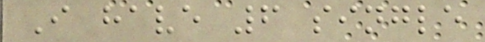I have 6 single
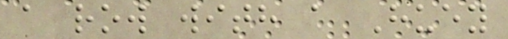a row with a Huey
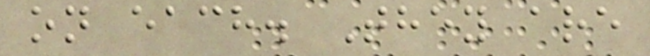on each. They are
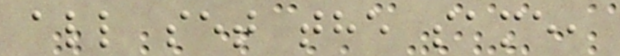all set the same,
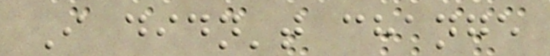I didn't change
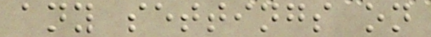any settings on
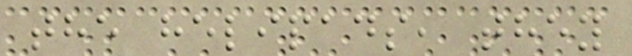the helipads, they
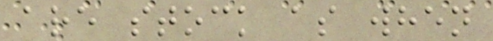are stock as when
